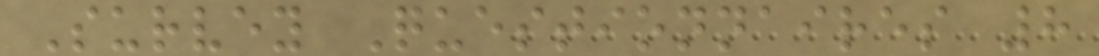Survey Questionnaires 8
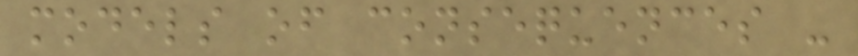models of consequences -
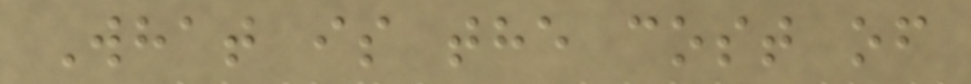What is the cost of
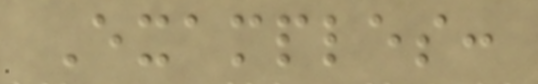Examples:
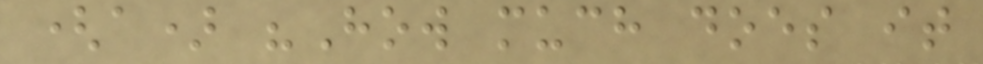(a) "How much does it
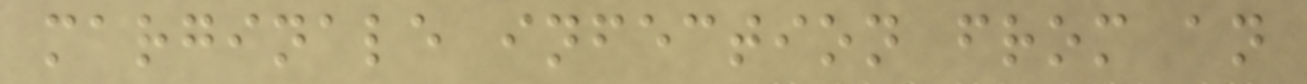marginale infection from an
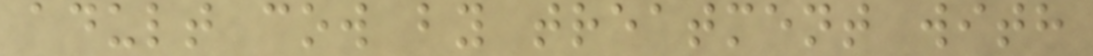adult cow by treatment with
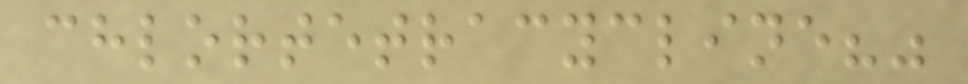chlortetracycline?"
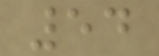54
